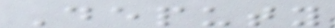Deputy
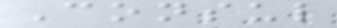Consul
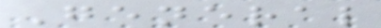General
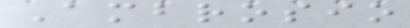Ambrosio
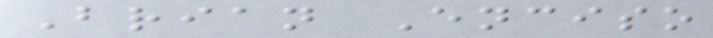Brian Enciso
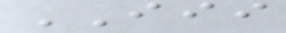III
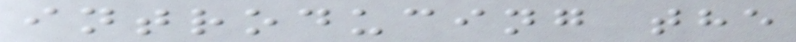introducing the
